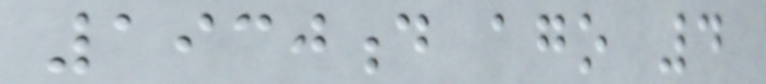1930d ago 4
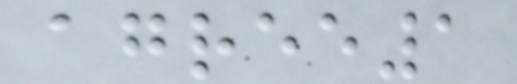agree1
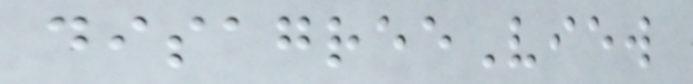disagreeView
